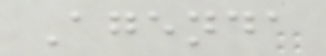Agenda
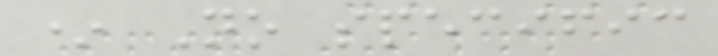* No specific
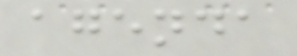agenda
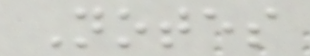Notes
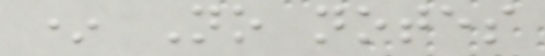* No notes
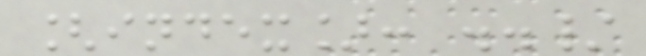[index]: ../
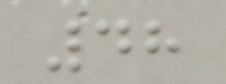48
